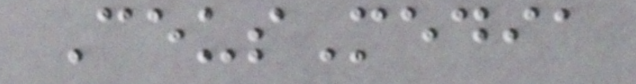CeusMedia
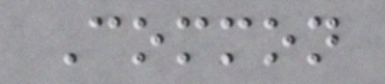Common
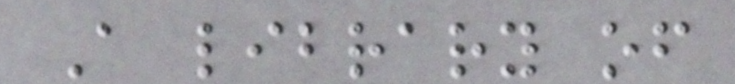A library of
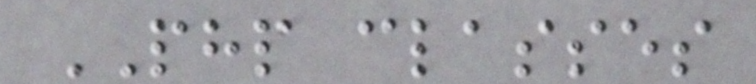PHP classes
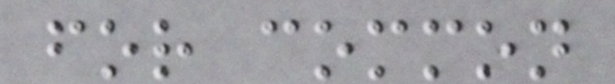for common
